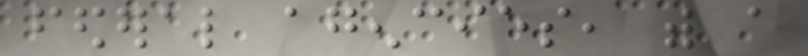federal agencies, with a
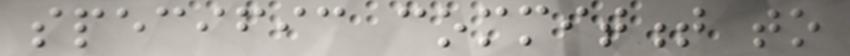specific commitment to
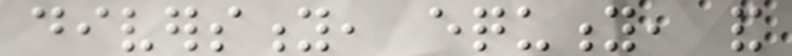diversity, equity, and
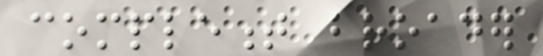complement broader
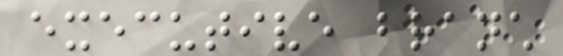executive branch
